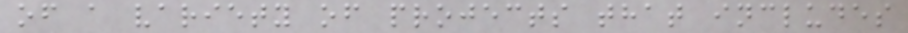of a variety of projects that includes
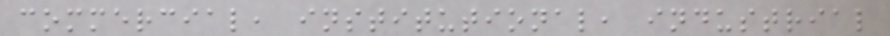commercial, institutional, industrial
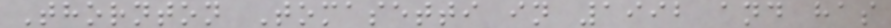Thornton Tomasetti in 1992 and has
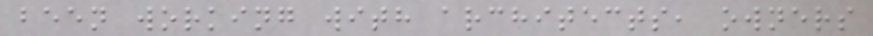been working with architects, owners
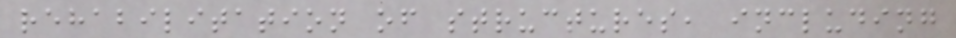rehabilitation of structures, including
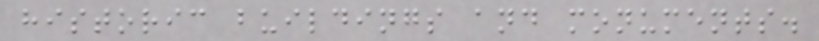historic buildings and monuments.
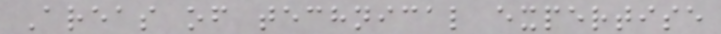Areas of technical expertise
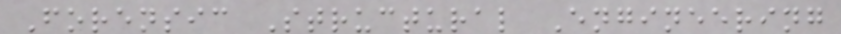Forensic Structural Engineering
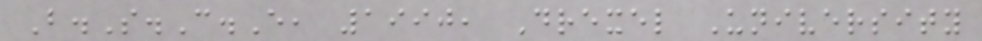B.S.C.E, 1990, Drexel University
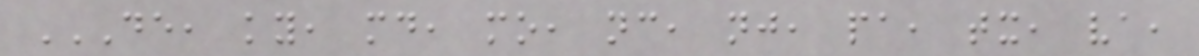DE, KY, MD, MO, NC, NJ, PA, TX, VA,
